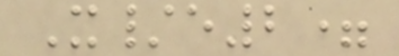X/e2=
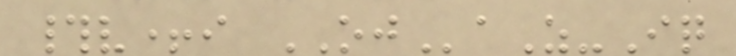#v+i OJaZ-Iq
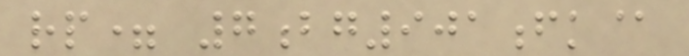rp= 7bg901fk@
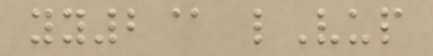yy2@ lVup
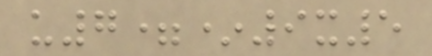u7=*9x5
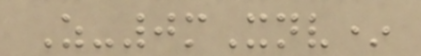Z-0mXnv*
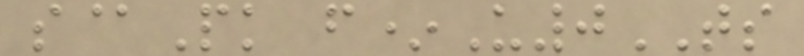s@Pk f*U0TS
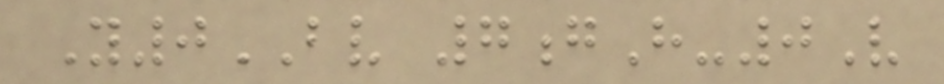Y0BV 7gH-0V
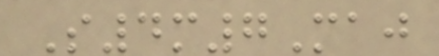S4m7Maj
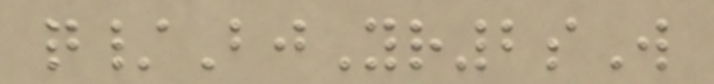q/BjYr2sW
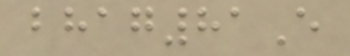bhag81E
